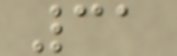31
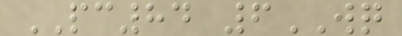PC84 6WQ
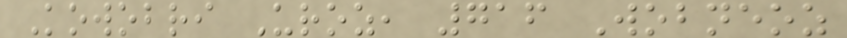Kowobri Uroz, 716 Wobneoz
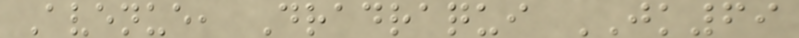Avenue, Dradraqui JK69
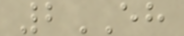2EH
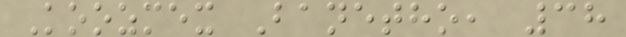Koozmex Banetho, 38
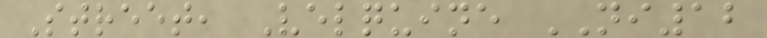Street, Velquine NI12
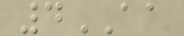4AA
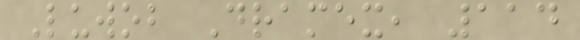Luwob Dramex, 114
